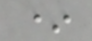*
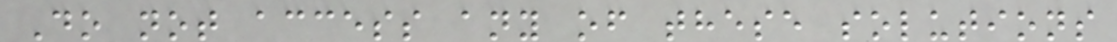Do not access any of these solutions
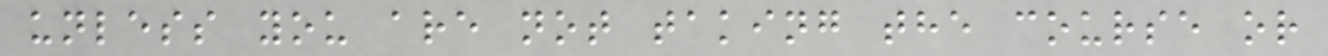unless you are not taking the course or
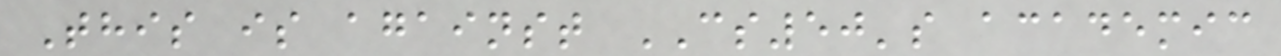This is against CS50's academic
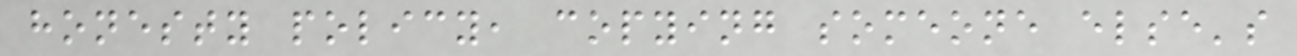honesty policy, copying someone else's
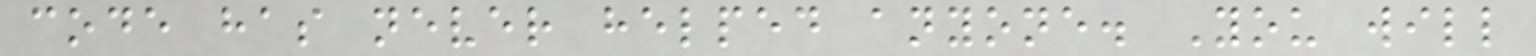code has never helped anyone. You will
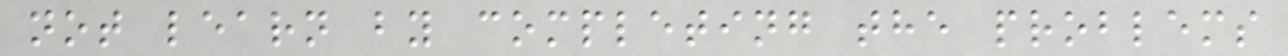not learn by completing the problems
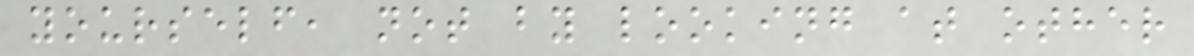yourself, not by looking at other
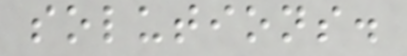solutions.
